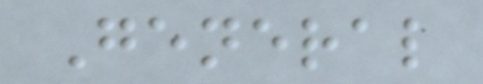General
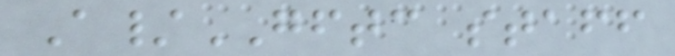A/GFTC staff
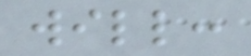will:
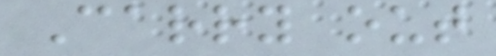Carry out
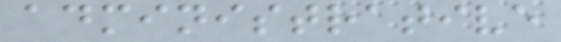administrative
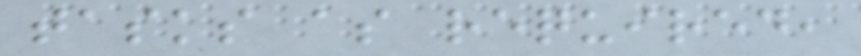tasks as required,
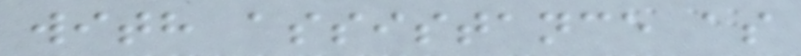with assistance as
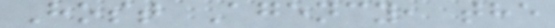Host Agency, the
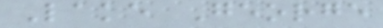Lake George
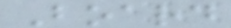Board
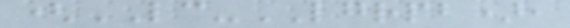(LC-LGRPB),
